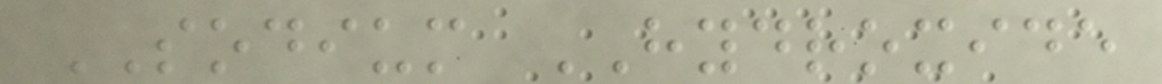SODIUM HYDROXIDE
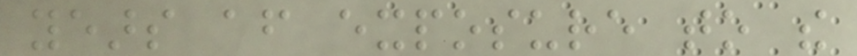years after exposure to the
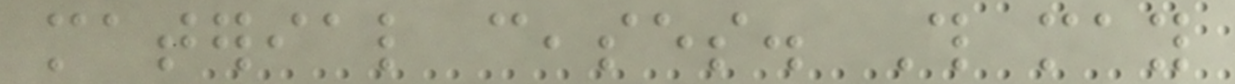material ceases. This may
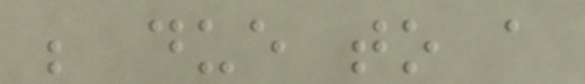be due to a
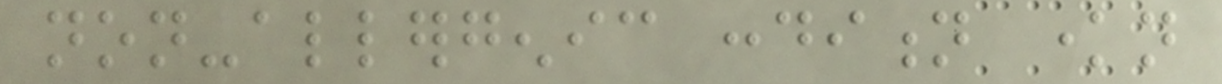non-allergenic condition known
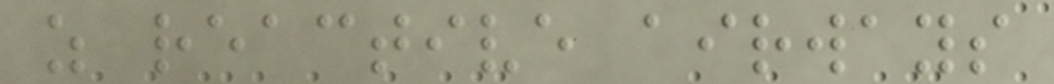as reactive airways
